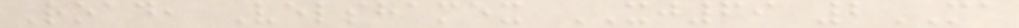Road, Velshamex XJ69 2MA
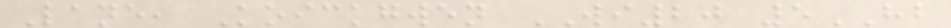Lane, Koickgwen WI20 5HB
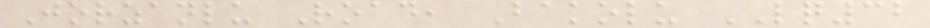Jorzanlu Road, Bakolu LQ32
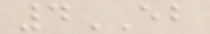4EB
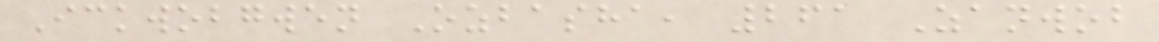Ickwobgwen Ozbasha, 261 Zanwob
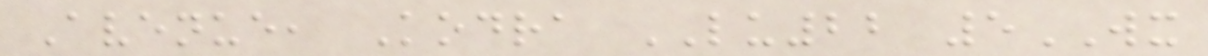Avenue, Kodra LU22 5WX
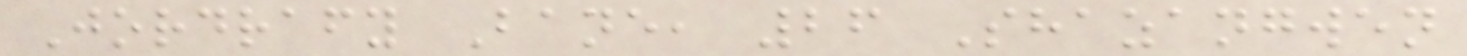Jordrafy Bane, 26 Shazangwen
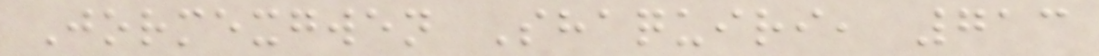Jormexgwen Shaquiri, 713
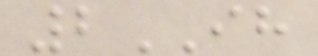2IH
